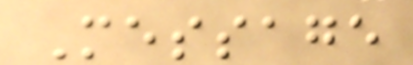Message
